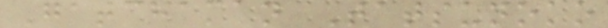Gatchaman Tatsunoko
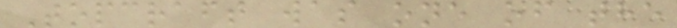Topcraft was one of the
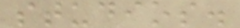studios.
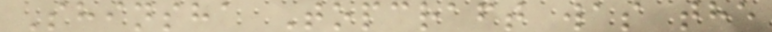Shinsha Topcraft was the
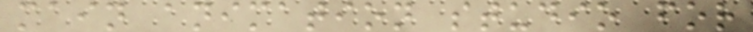main animation studio for
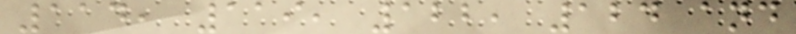114, 119, 122, 124 and
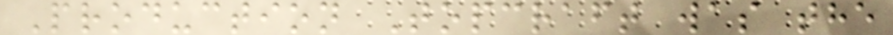Production Topcraft was the
